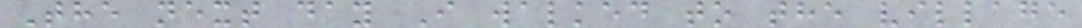The next day I walked to the village
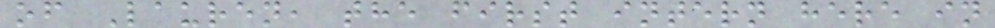of Lauren, the first intern here in
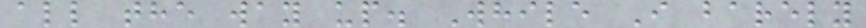all the way up. While I barely
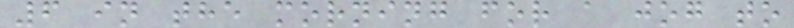6 in the morning for a jog to
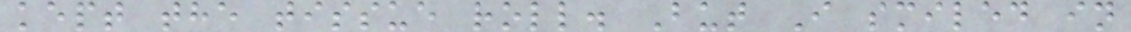kept the tissue roll. But I smiled in
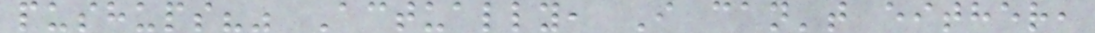pushups?" Actually, I can't either,
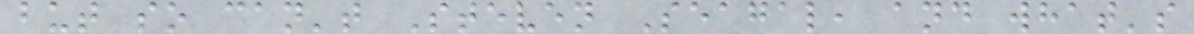but so can't Steven Seagal, and what's
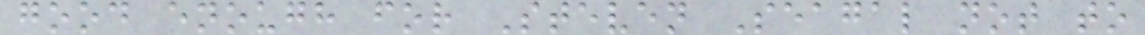good enough for Steven Seagal not to
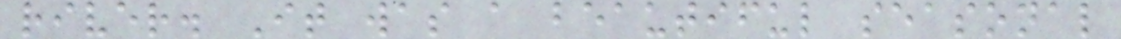river. It was a beautiful seasonal
